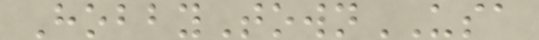HobbyTownUSA
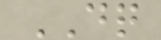DQ
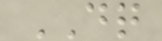DQ
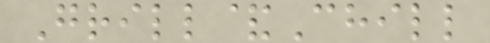Grill&Chill
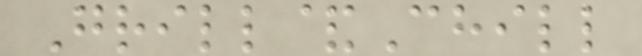Grill&Chill
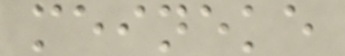meineke
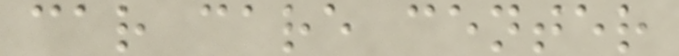car care center
